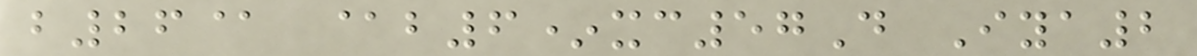b26@ @b6*xc57D Iya2
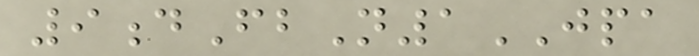9dFbN1JPA
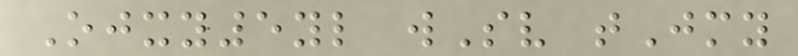Ojxy5yl wSv tJmy
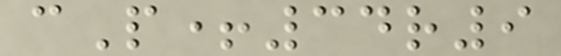cP+34r9
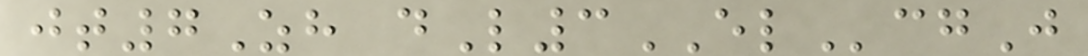jt7Zh dL3ELcgJ
